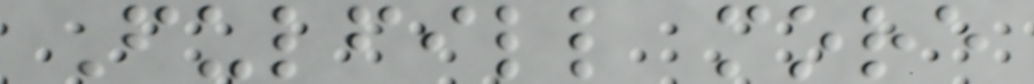Fulfill more
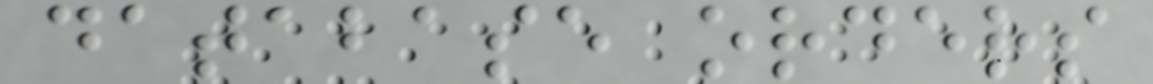database orders
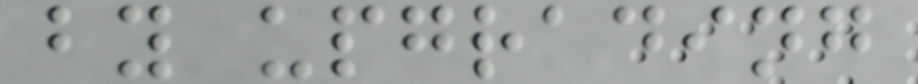by upgrading
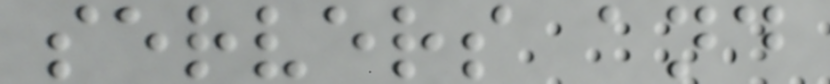servers and
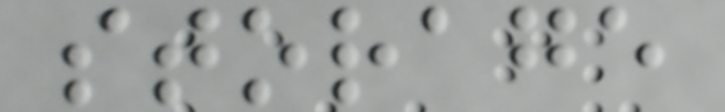storage
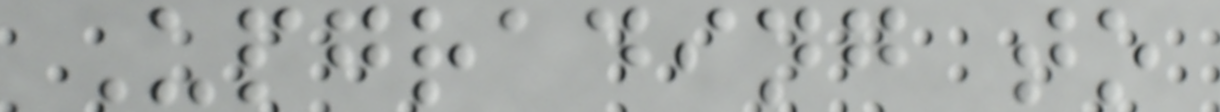Upgrading to
